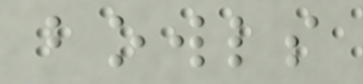bowls
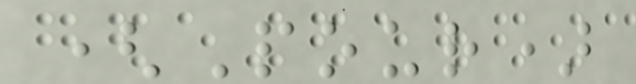(Pour)
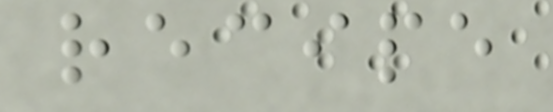recipe
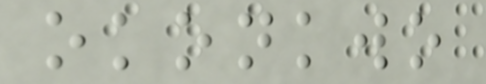okonkwo
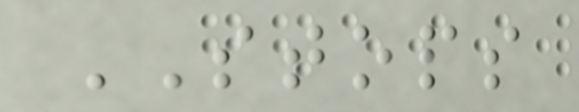STOPS
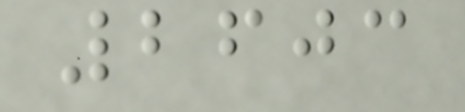2603
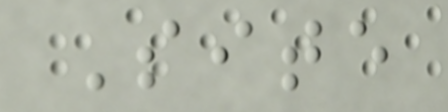Site
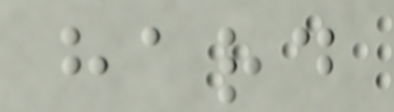hard
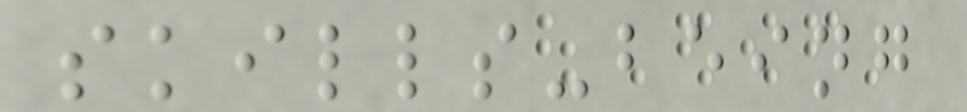skills-being
